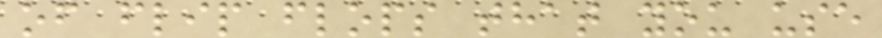of flip flops that you use
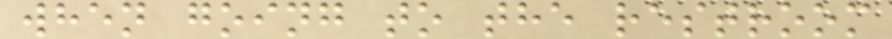when going to the restroom
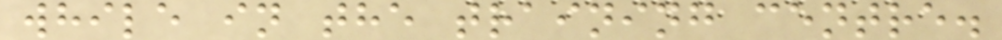while in the training centre.
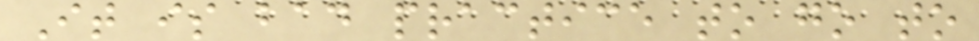It is bad practice to go to
